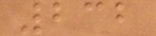232
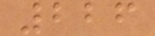226
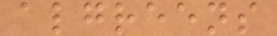algreens
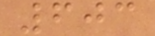603
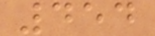454
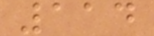114
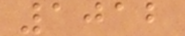1012
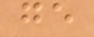ge
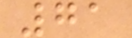71
